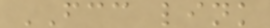FCC link
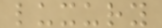luxury
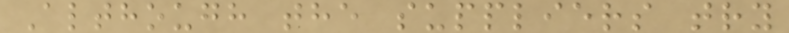Although the suppliers try
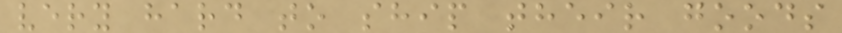very hard to ship their goods
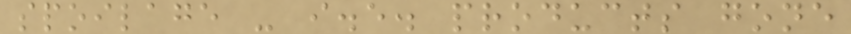spoilage - i.e. products gone
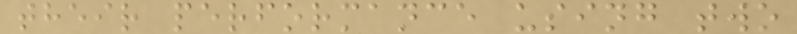their performance using two
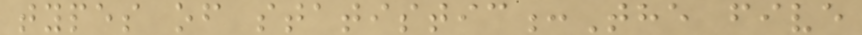types of statistic:The five
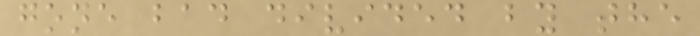gone bad divided by the
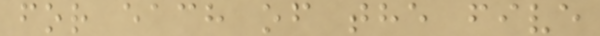for each of the five
